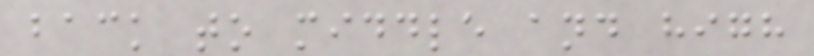back to middle and high
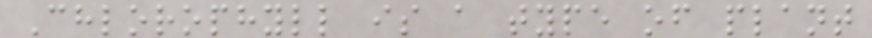Chlorophyll is a type of plant
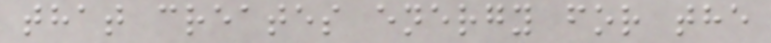that creates energy for the
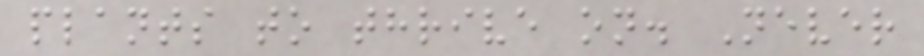plants to thrive on. Never
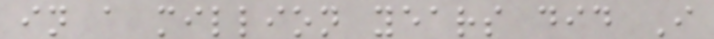in a million years did I
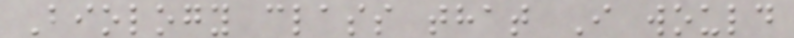Biology class that I would
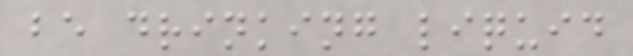be drinking liquid
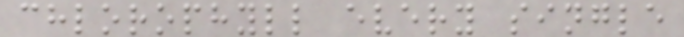chlorophyll every single
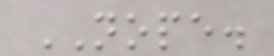NOPE.
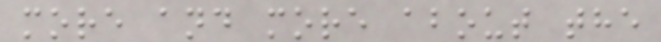more and more about the
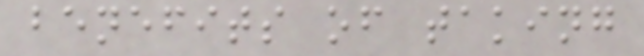benefits of taking
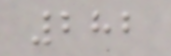282
